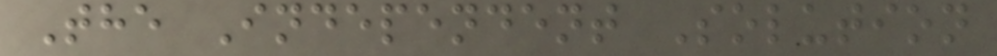The Independent Solution
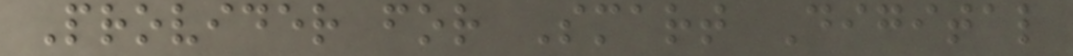Provider for Smart Digital
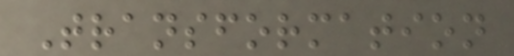Transformation
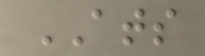ATS
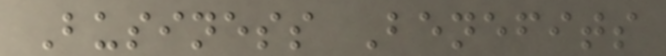Business Benefits
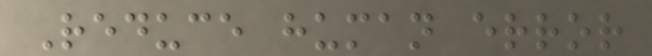Reduce human error
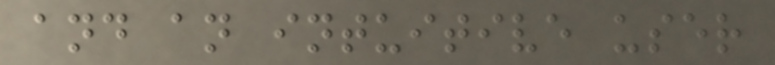and an intuitive user
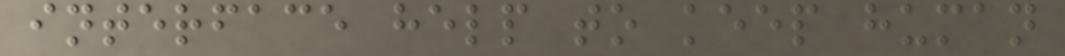interface help to keep human
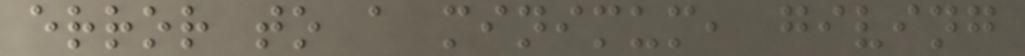error to a minimum, giving
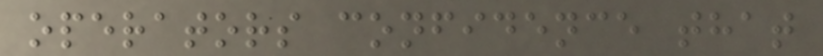operators confidence that
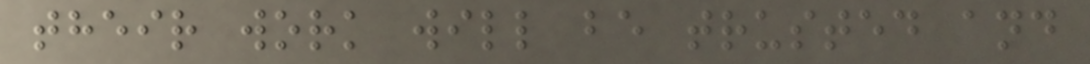their work will be trusted and
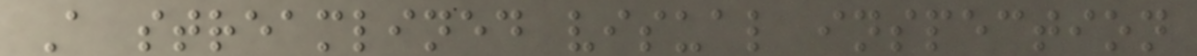A streamlined visual inspection
